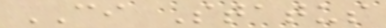CI Status
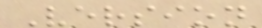Version
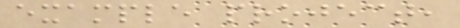example project,
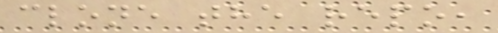clone the repo,
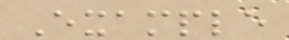Example
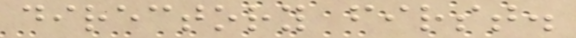directory first.
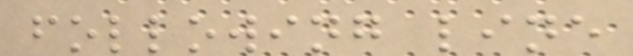following line
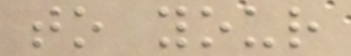to your
